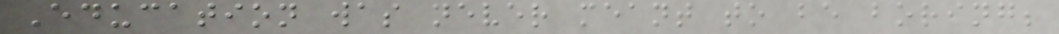Education was never meant to be boring;
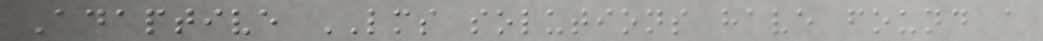Adaptive LMS solutions have found a
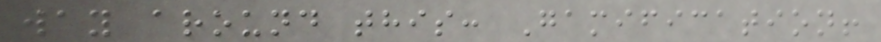way around this: Gamification!
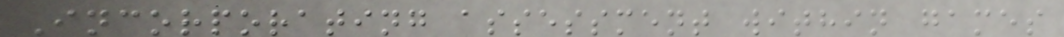Incorporating assessment within games
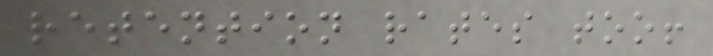retention rates too!
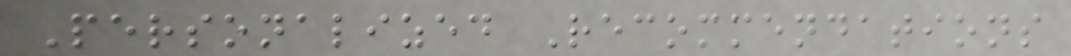Personalized Recommendations
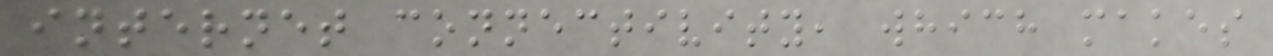internet connectivity, which makes
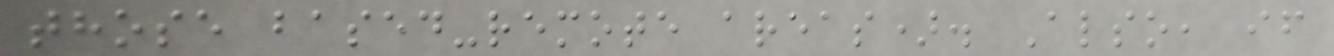those based-remote areas). Also, if
